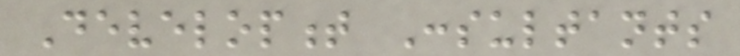Development Consultants
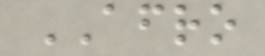AFRO
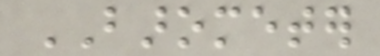BAROMETER
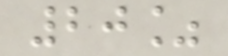20%
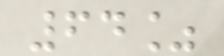64%
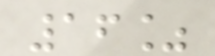16%
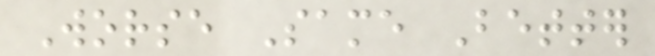Worse Same Better
